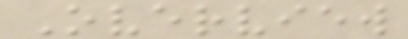Overview
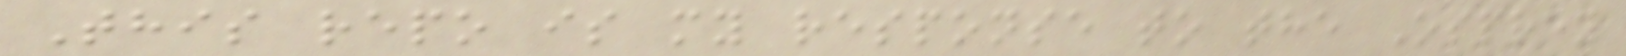This repo is my response to the Osprey
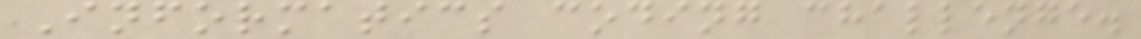Informatics coding challenge.
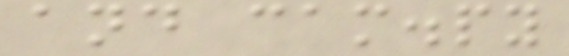and cam.py
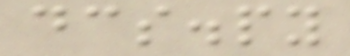dcs.py
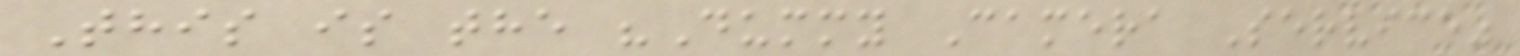This is the "Dummy Camera Service"
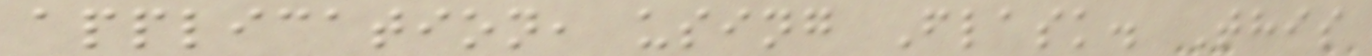application, using Flask. This
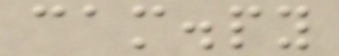cam.py
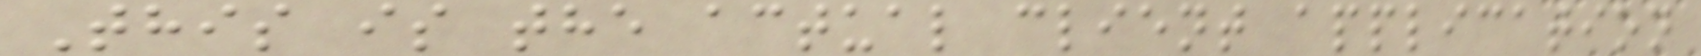This is the actual client application
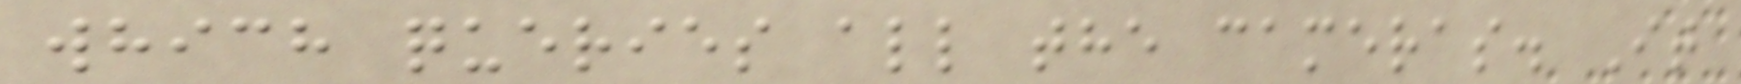which queries all the cameras. It
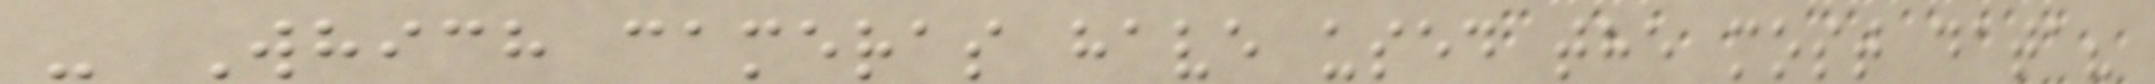- Which cameras have used the most data?
